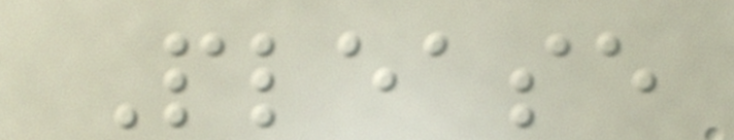Please
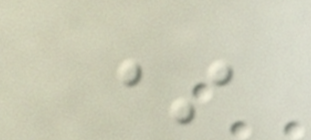*
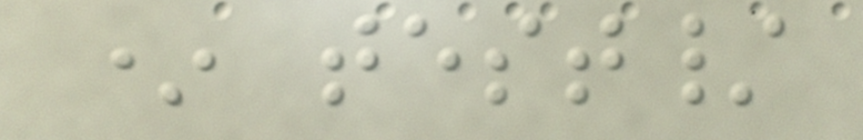* test/
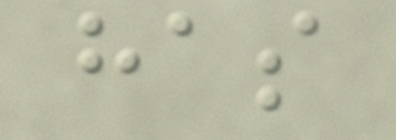has
